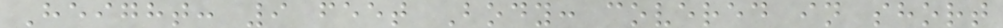Height: 9 feet Body: covered in short
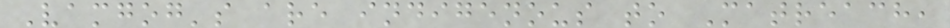Vamgog's are indigenous to Matreach,
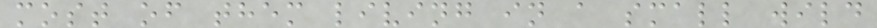most of them living in a small wild
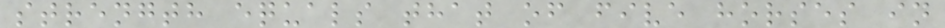strength equals that of five horses in
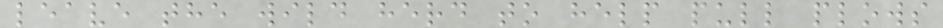leave the wild herd to help pull plows
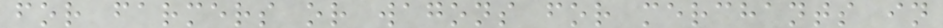for farmers or wagons for merchants in
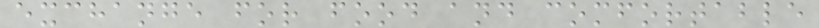exchange for food and comfortable
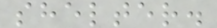shelter.
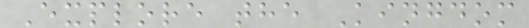Explore the Kingdom
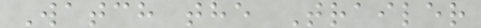Watch the Trailer
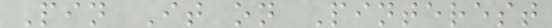Pin It on Pinterest
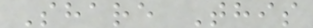Share This
